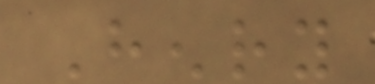Henry
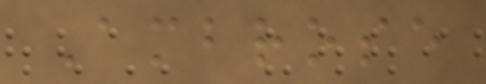Ambrose
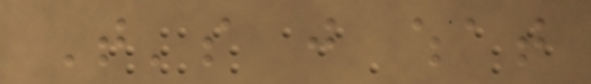That's just what
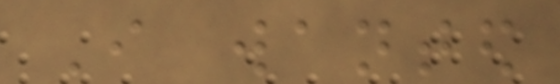I wanted
